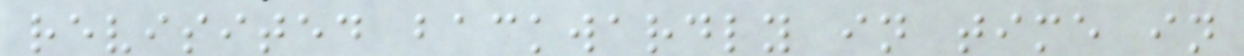revisited backwardly in time in
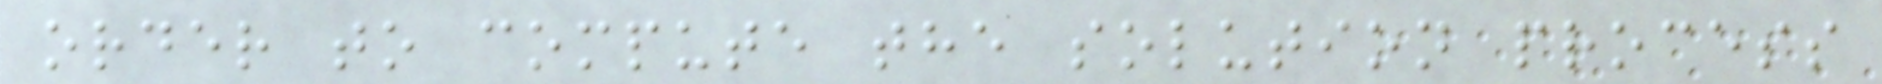order to compute the solution process
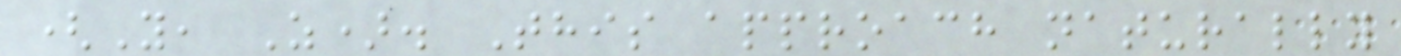(Y, Z). This approach naturally
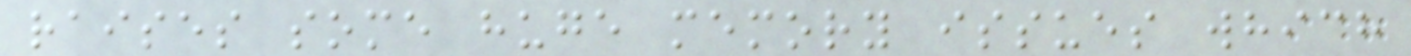raises some huge memory issues which
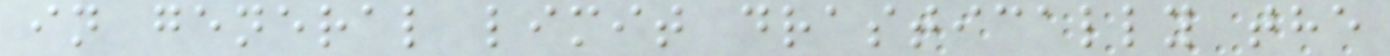in general limit drastically the
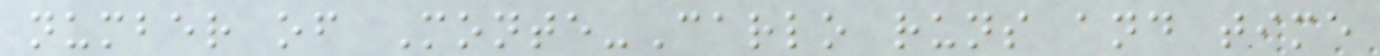number of Monte-Carlo runs and time
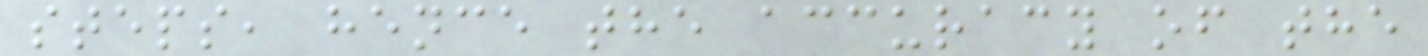steps, hence the accuracy of the
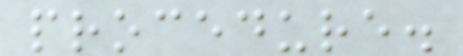procedure.
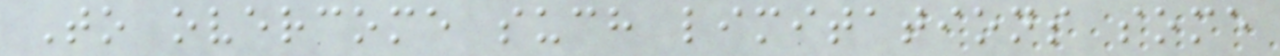To overcome such limitations some
